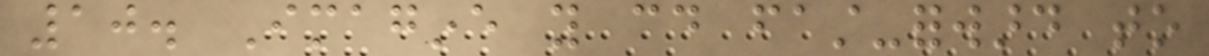10. Imagine you could fast-forward to
